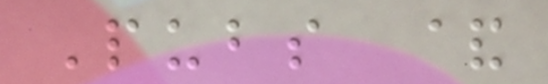Pubs &
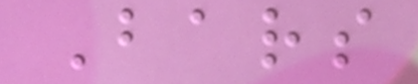Bars
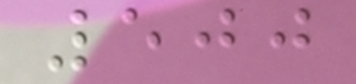500
